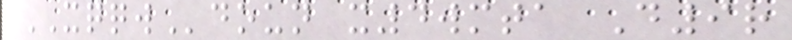XQQWdoun x4wmta D9r
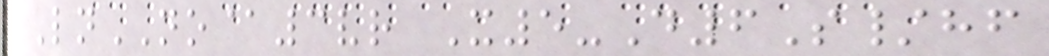LnNO@3vr X5-D6S/hf
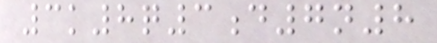3k8q3d7n8
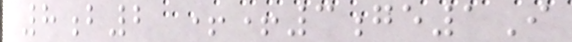8b2 ++3ge1I
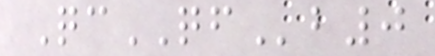QcQFb0
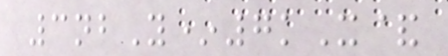3nbY*7kX&
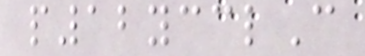p12ycclC
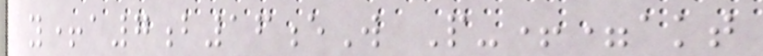y+a7b16eW P-+=akt
